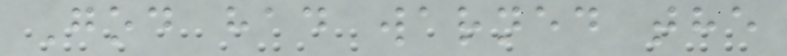God had warned the
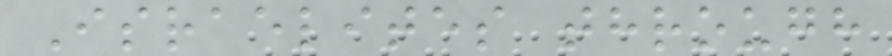Israelites through
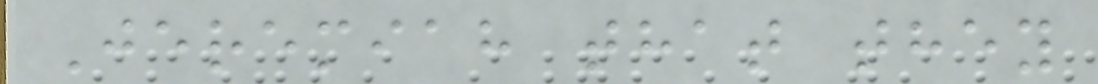Jeremiah that they
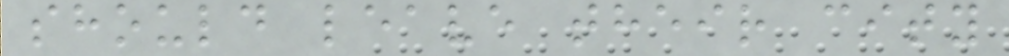should leave their city
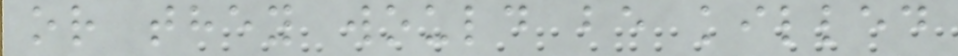or they would be killed
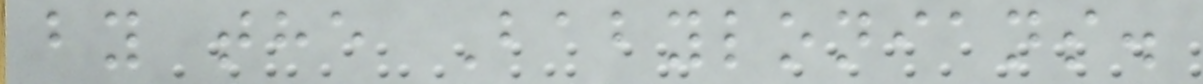by the Babylonians.
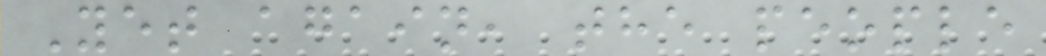Yet again, the people
